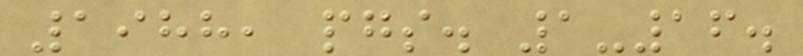1988, pgs. 1-16.
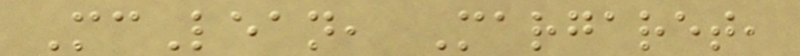McLean, Margaret,
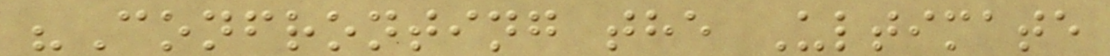"Confronting the Ultimate
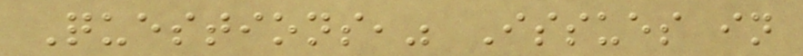Questions," Issues in
